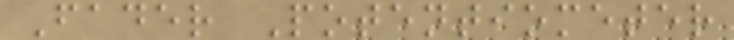Fader Potentiometer
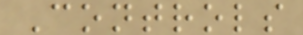Controls
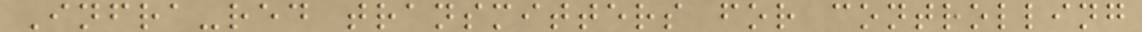Infra-red transmitters for controlling
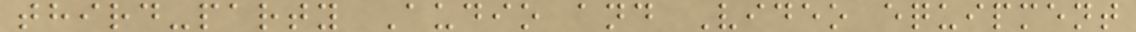third-party Audio and Video equipment
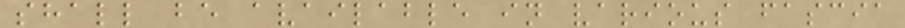shall be available in various fascia
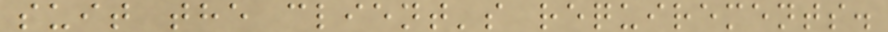suit the client's requirements.
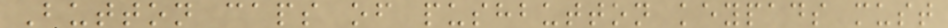Button caps of pushbutton keypads must
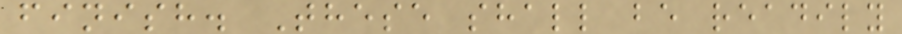finish. These shall be readily
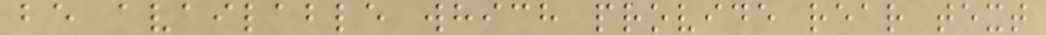be available which provide rear text
